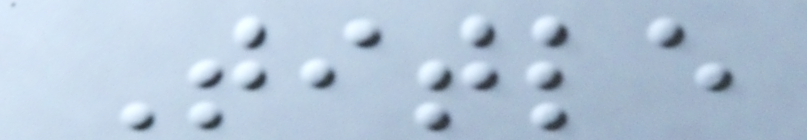Title
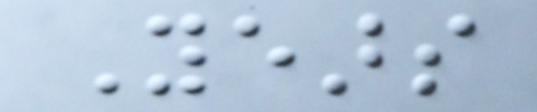Years
